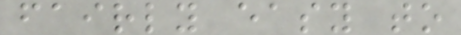fairly easy to
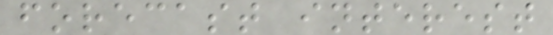forecast interest
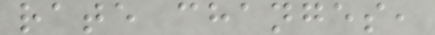rate changes,
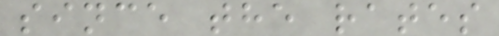since the rates
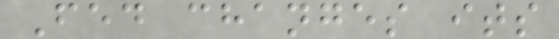Fed changes its
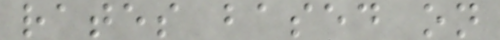rates based on
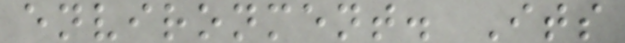environment. Its
